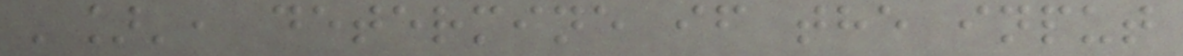']', determine if the input
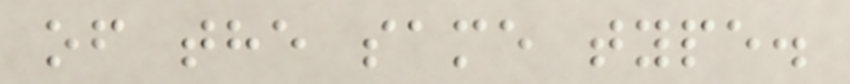of the same type.
